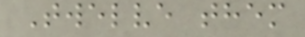Twelve them
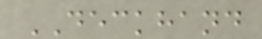DECKHAND
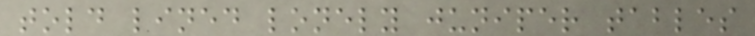told lined lonely juniper tables
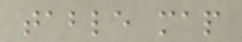table map
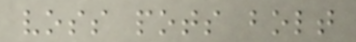voss pots bolt
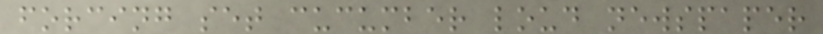forcing set cucumber loud newspaper
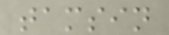tamsin
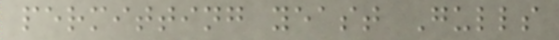permitting yeast Gulls
